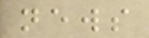news
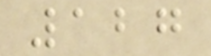127
